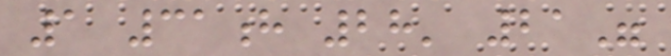1 31h 28' 21"
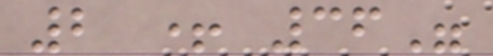2 + 36"
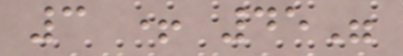3 + 45"
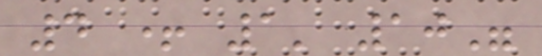4 + 1' 10"
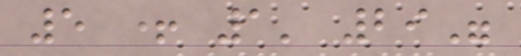5 + 1' 29"
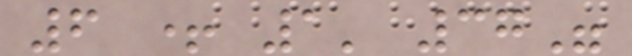6 + 1' 37"
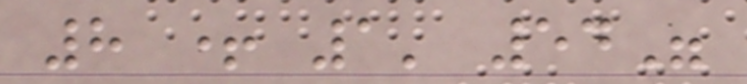8 + 1' 54"
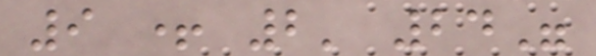9 + 2' 24"
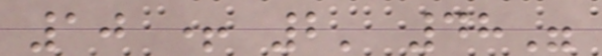10 + 2' 48"
